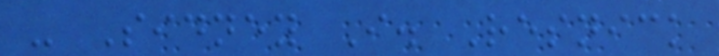- Sidney I. Resnick
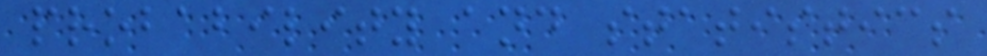probability and statistics
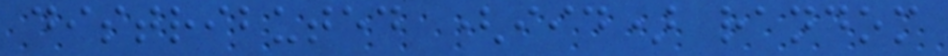distributed (iid) random
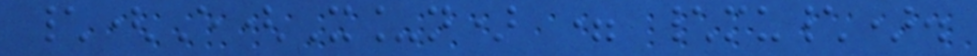\(E(X_n) = \mu\).
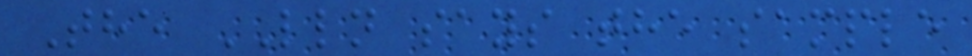The LLN says the sample
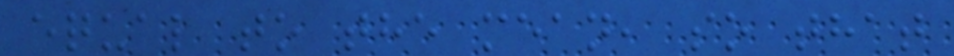equal to the mean, so that
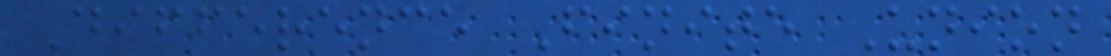Difference Finite Union
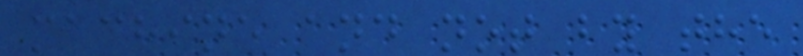machine and not by the
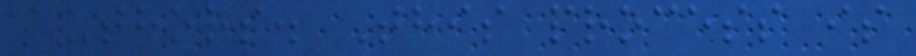authors. This process is
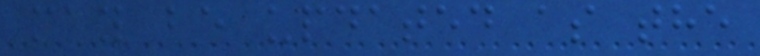may be updated as the
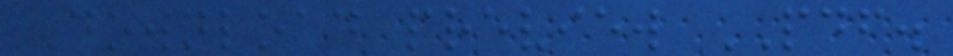Download preview PDF.
